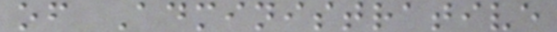of Administrative
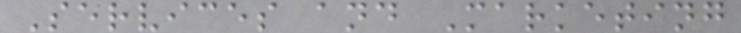Services and Marketing
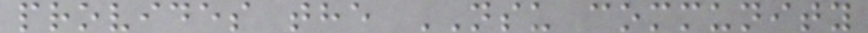provides the NSU community
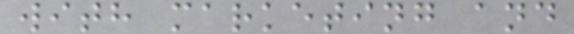with marketing and
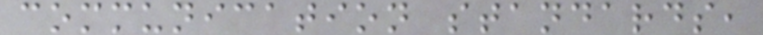communication standards,
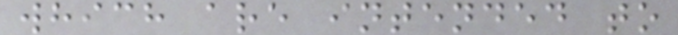which are intended to
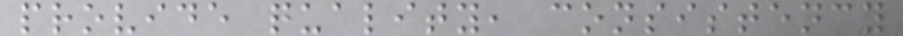provide quality, consistency
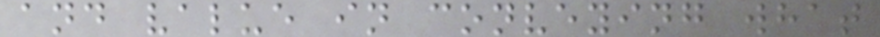and value in conveying what
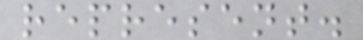represent.
